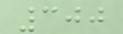300
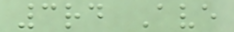3rd Ave
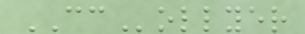CCollyer
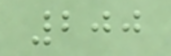200
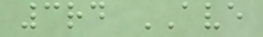3rd AVE
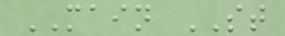MAIN ST
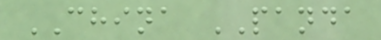CHINA PANDA
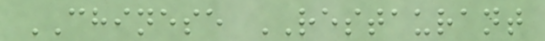CHINESE RESTAURANT
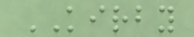KIRBY
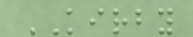KIRBY
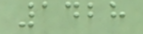1428
